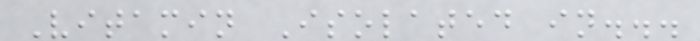Vitamin Isolated in...
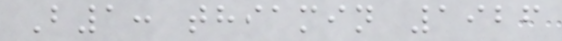B1: thiamin 1926
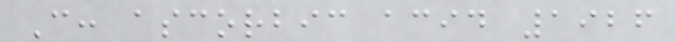C: ascorbic acid 1926
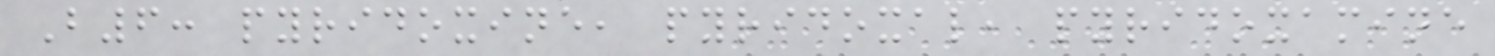B6: pyridoxine, pyridoxal, pyridoxamine
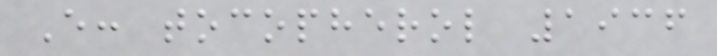E: tocopherol 1936
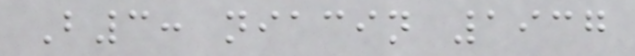B3: niacin 1937
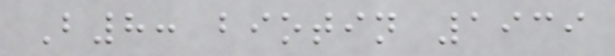B8: biotin 1939
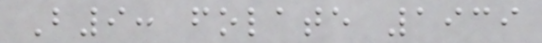B9: folate 1939
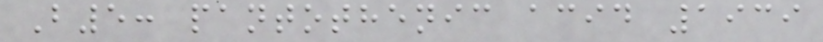B5: pantothenic acid 1939
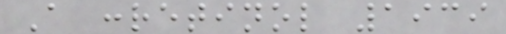A :retinol 1939
